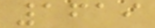1619
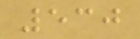530
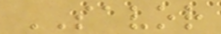SAVOR
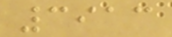3913
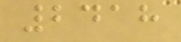2418
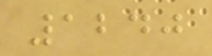1240
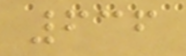636
